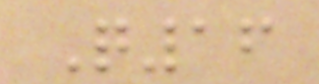Q16
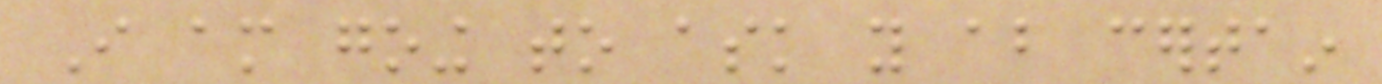I am going to ask you about certain
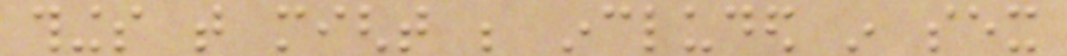things that might be included in sex
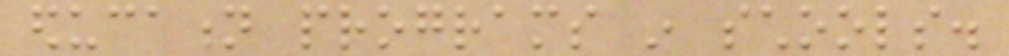education programs in schools.
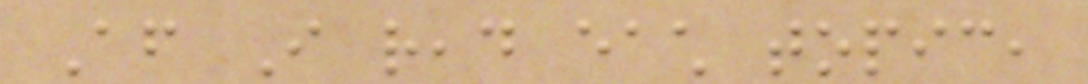After I read each topic,
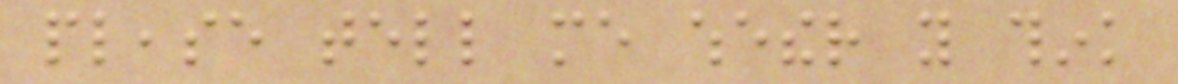please tell me whether you think
